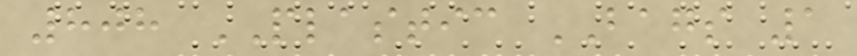808 PLASTIC BAGS 1
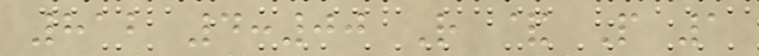812 4:00 R & P 1
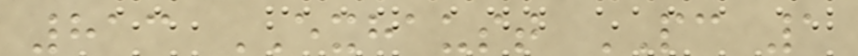813 EXHAUST PC 1
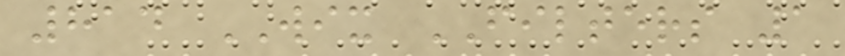814 WIX FILTERS 1
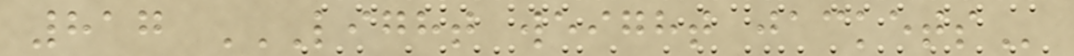817 LIGHT WEIGHT JACKETS
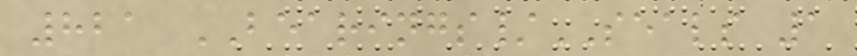821 BEARINGS/SEALS 1
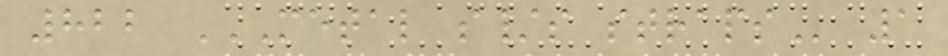822 METAL S/S STRAPS 1
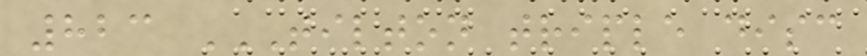823 TILTON TRIPLE DISC
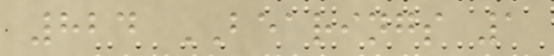824 BEARINGS 1
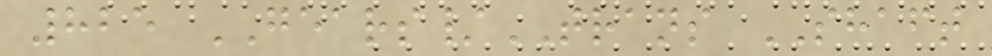825 GEARS/TRANS SHAFT
